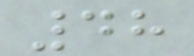48
